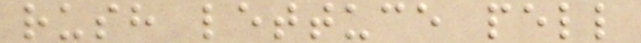rush lettuce pell
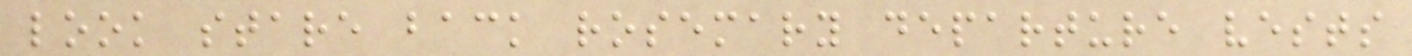look stare back rosemary departure vests
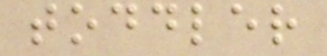toddler
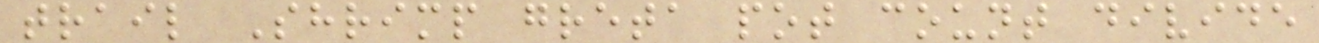trail Shrimp greta pot count divide
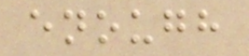enough
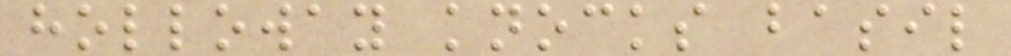holloway knocks basil
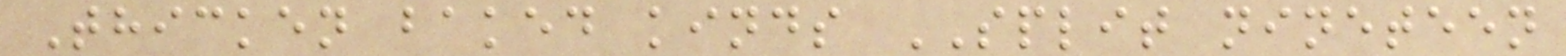Thicken baked kinds SPLIT nineteen
